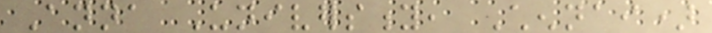Anna University, Chennai)
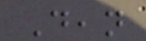Dean
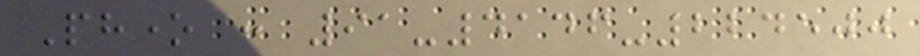Phone : 91-4146-224500
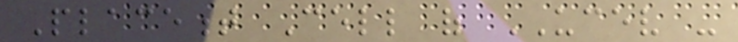Placement Cell of UCEV -
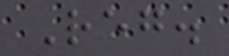Reg.
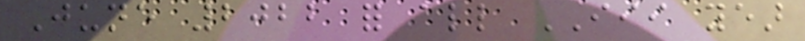June 2022 for all III year
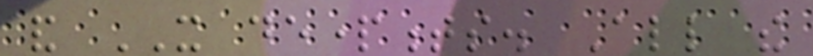and IT departments. All the
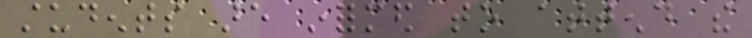students are informed to attend the
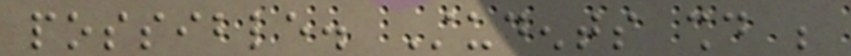possible. Students should be
